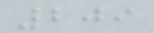209
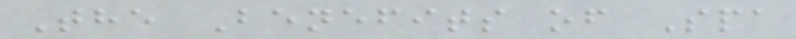The Benefits of Spa
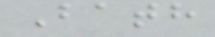Bath
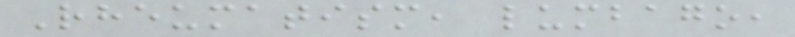Rheumatism, lumbago,
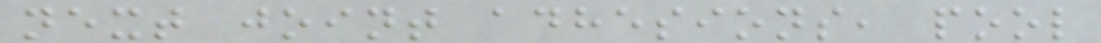next joint adhesions, pool
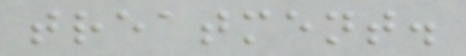treatment.
